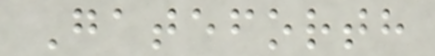Gateforth
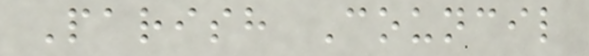Parish Council
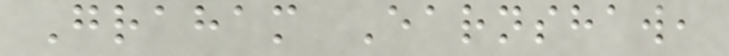Graham Earnshaw,
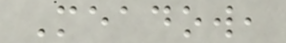Meadow,
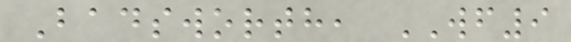Badsworth, WF9
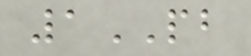1PB
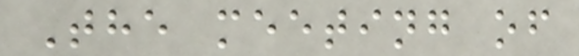The meeting of
